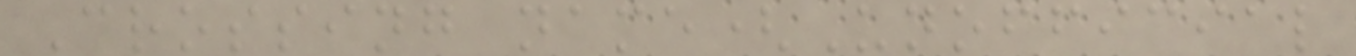Crossing name(Unofficial
